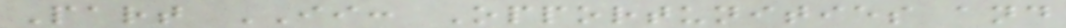Part II: Opportunities and
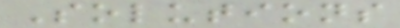Solutions
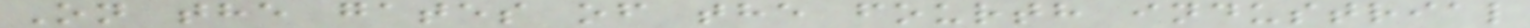On the gates of the fourth industrial
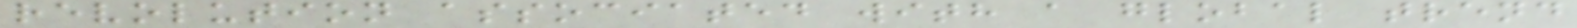revolution associated with a global trend
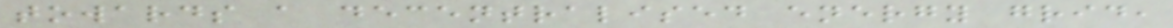towards a decentralised energy grid,
